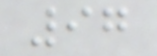97
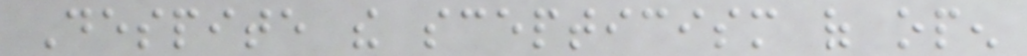Despite the scepticism of open
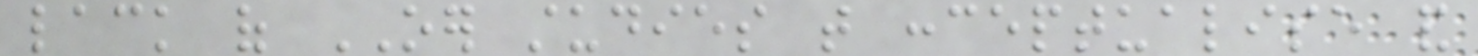lack of OER studies that conceptualise and
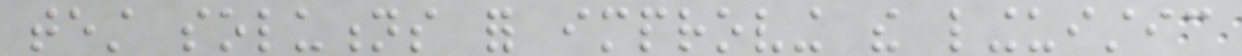test solutions for improving the linguistic
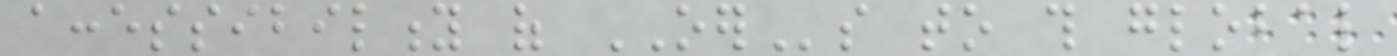accessibility of OERs to this global
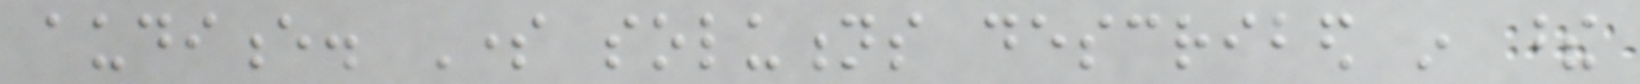audience. Some solutions described in these
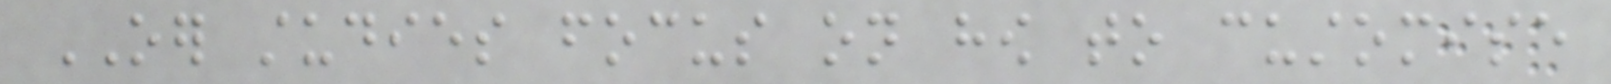OER studies focus on how to customise
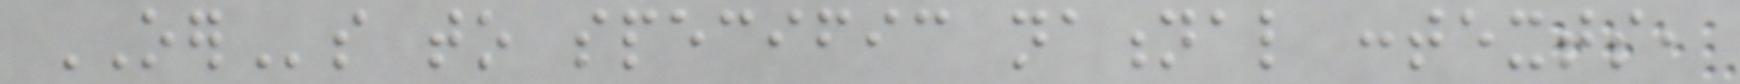OERs to specific national contexts,
